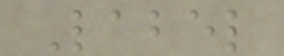Label
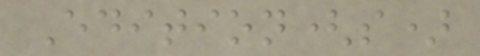Edition(s)
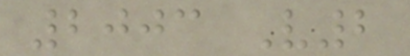2003 V2
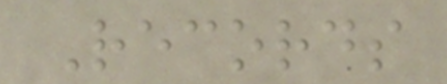Records
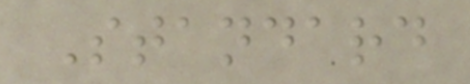Standard
